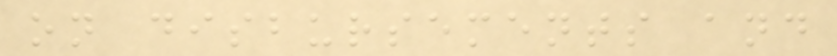on disbursements and
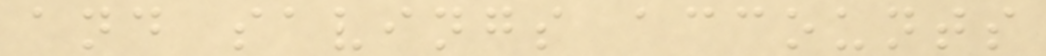and savings accounts
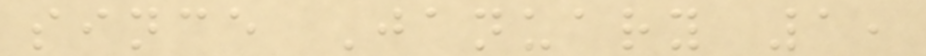since January 1,
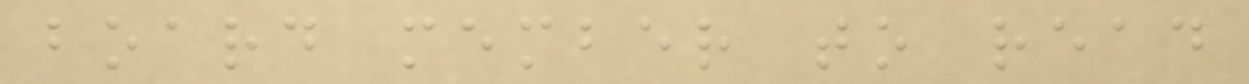board member to read
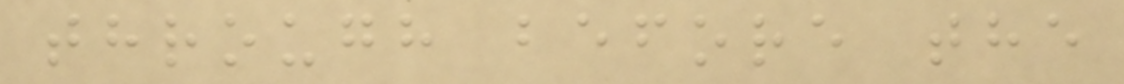through before the
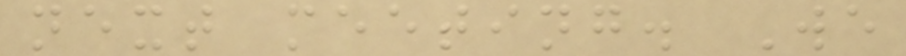next meeting. We
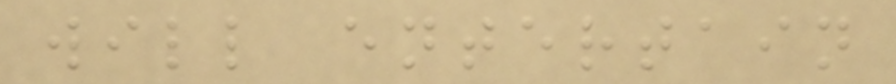will entertain
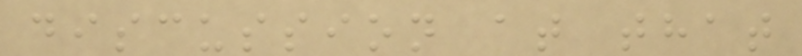discussion at that
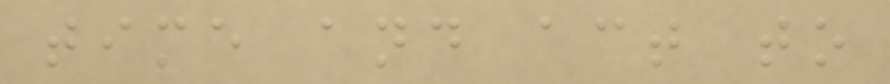time and act to
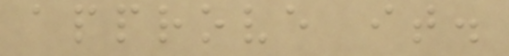approve it.
